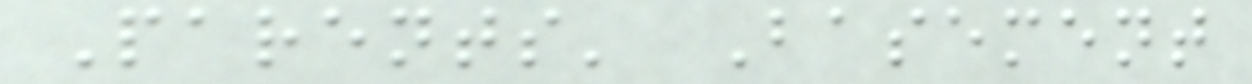Parents' Basement
